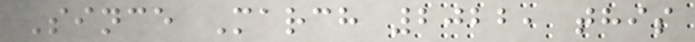Since March 2022, this
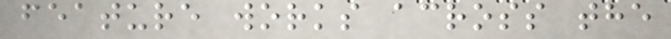feature works across the
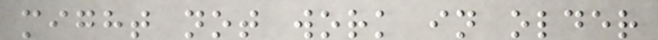might not work in older
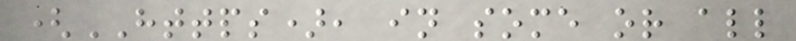(HTTPS), in some or all
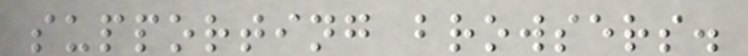supporting browsers.
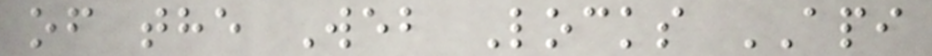of the Web Locks API
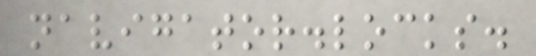navigator.locks.
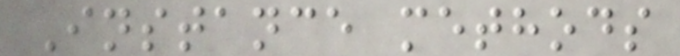Instance methods
